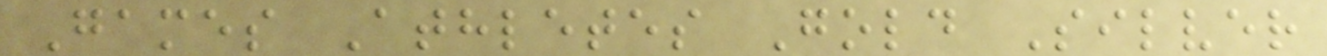Games Athletes Gold Silver
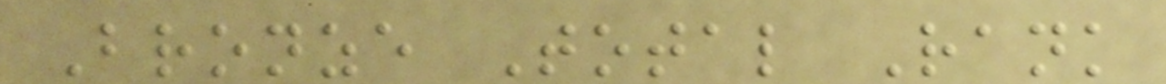Bronze Total Rank
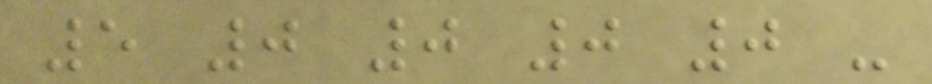5 0 0 0 0 -
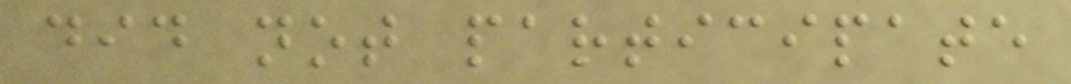did not participate
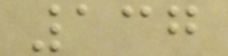137
